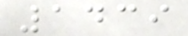1439
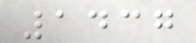1437
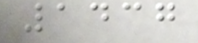1437
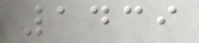1439
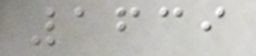1639
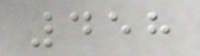458
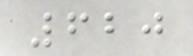620
